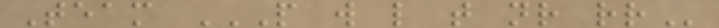Team P W L T NR RR
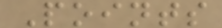Points
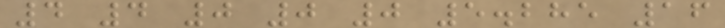4 4 0 0 0 5.285 16
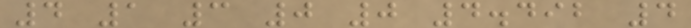4 1 3 0 0 4.492 4
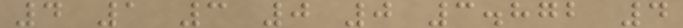4 1 3 0 0 3.872 4
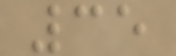35
